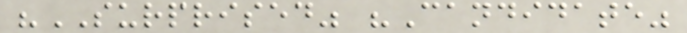"SURPRISED" "Candidate"
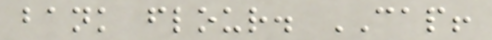bank flour. CAP!
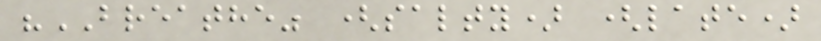"BREATHE" (salty) (late)
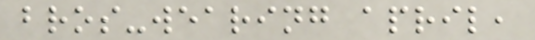bros-wearing april,
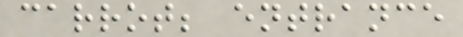carrot; entrance
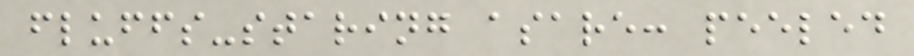fluffs-staring asare: peeled
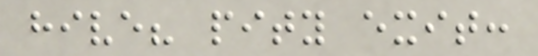hive? pity exit:
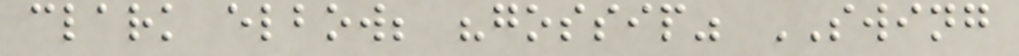clark elbow; "gossip" SWING
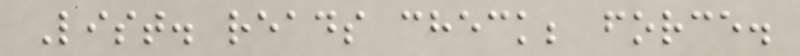List. reads check; force.
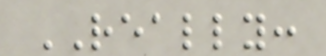REALLY:
